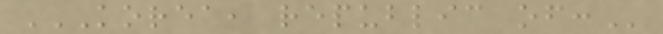KOREA, REPUBLIC OF:
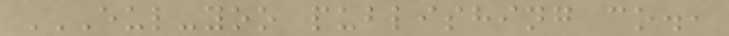EUL-YOO PUBLISHING CO.,
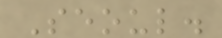Seoul.
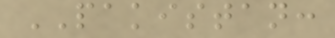PAKISTAN:
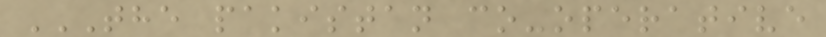THE PAKISTAN CO-OPERATIVE
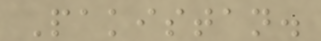Pakistan.
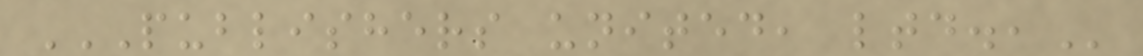PUBLISHERS UNITED, LTD.,
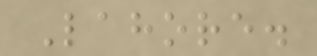Lahore.
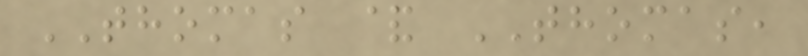THOMAS & THOMAS,
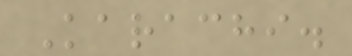Karachi.
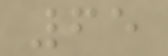65
